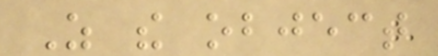As the object
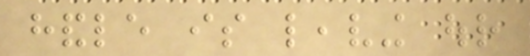handle is leaving our
